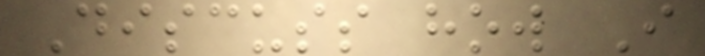Discuss how I
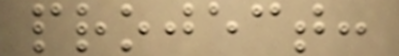project:
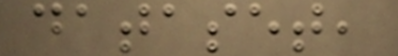dataset,
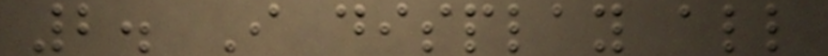2. I display all
